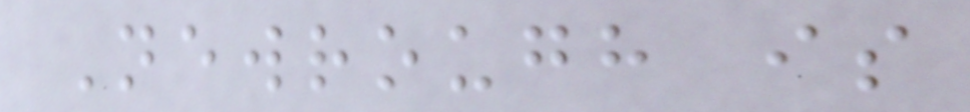Newrough is
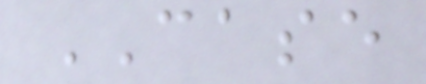CASE
